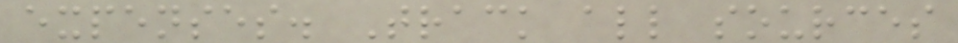expenses. Track all sources
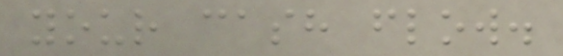your cash flow.
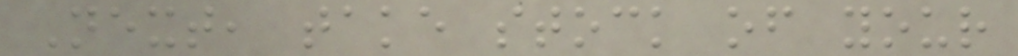Next, take stock of your
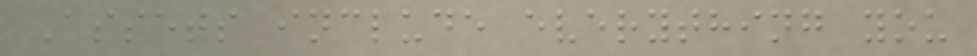Assets include everything you
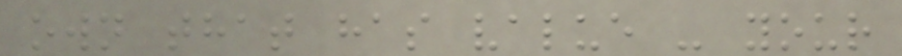own that has value - your
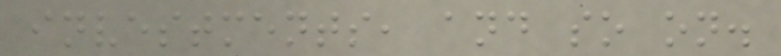investments, and so on.
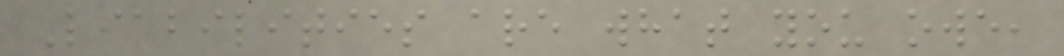Liabilities are what you owe,
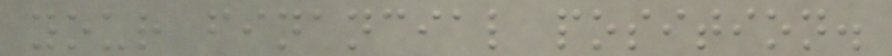your financial position.
